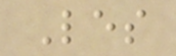Les
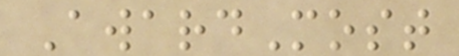AwardMost
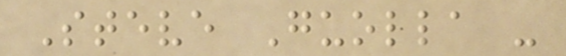Steve Guolla -
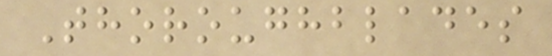Thoroughblades
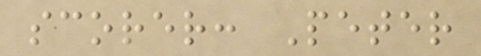scorer: Peter
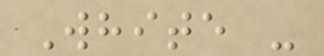White -
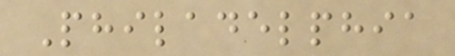Philadelphia
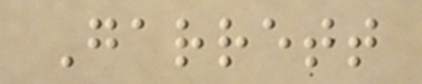Garrett
